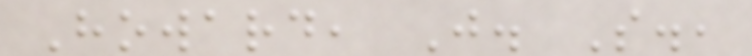Howard, J. S.,
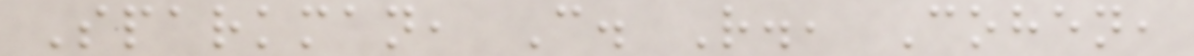Sparkman, C. R., Cohen,
